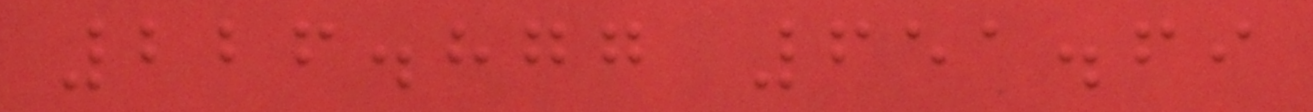226.877 651.69
